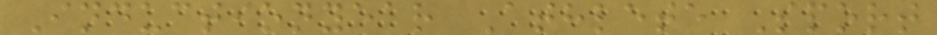Inductionyear Athlete Sport
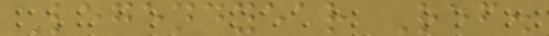Legendyear Ref.
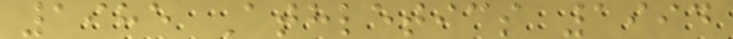1985 Athletics 1994
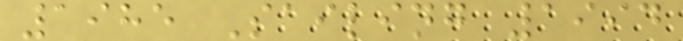1985 Sailing 1994
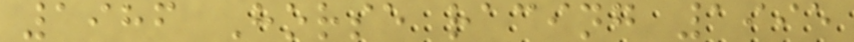1986 Horse racing 1995
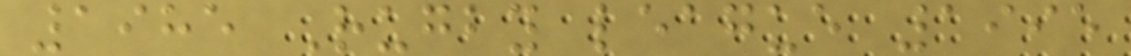1985 Rugby league 1995
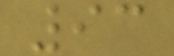93
